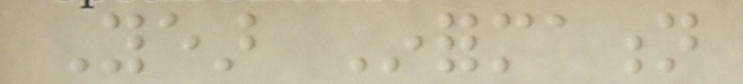Year Information
